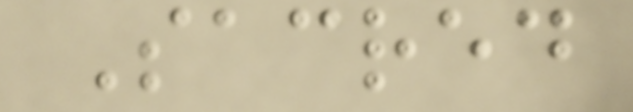Sacred
